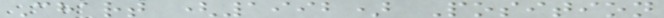Chart (1992) Position
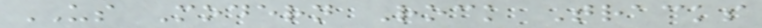US Modern Rock Tracks
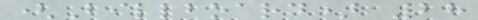(Billboard) 28
